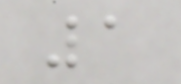1
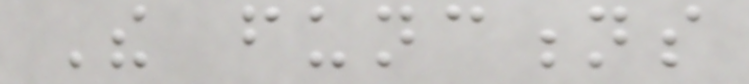The functions
